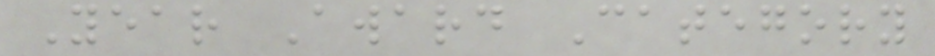Year Award Category
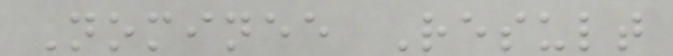Nominee Result
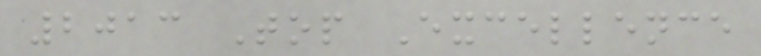2013 Top Excellence
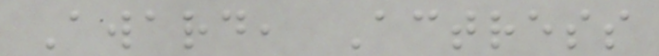Award, Actress
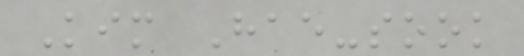Kim Hae-sook
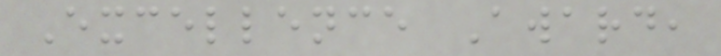Excellence Award,
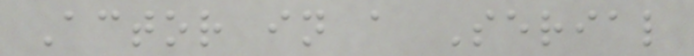Actor in a Serial
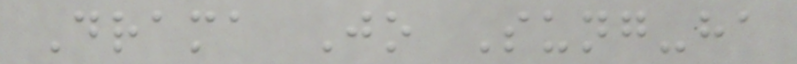Drama Jo Sung-ha
